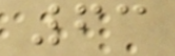63
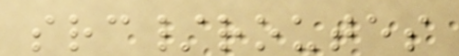src/routes
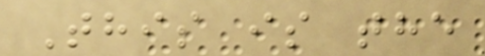This is the
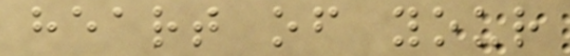heart of your
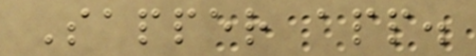Sapper app.
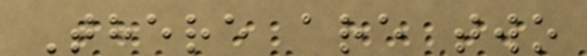There are two
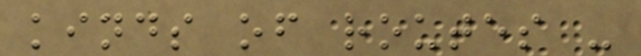kinds of routes -
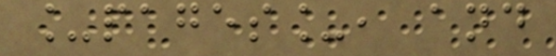_pages_, and
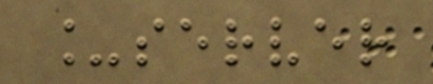_server
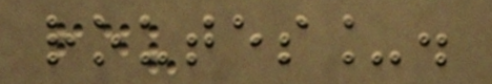routes_.
